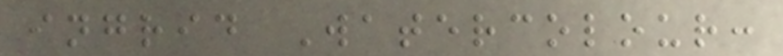ingrid Watercolour:
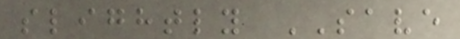slightly SAVE
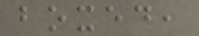boxed,
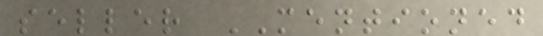seller MENTIONED
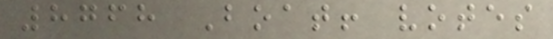8768 Boat! votes
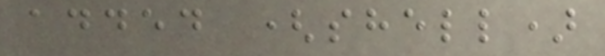added (shell)
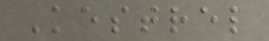Kestrel
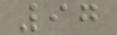97
